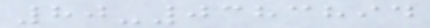80-0383894
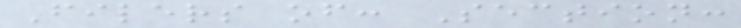Filers of: Section:
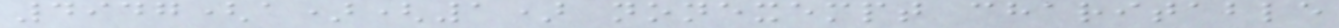4947(a)(1) nonexempt charitable
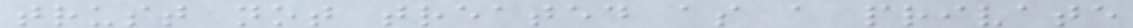trust not treated as a private
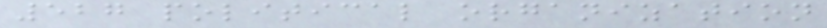527 political organization
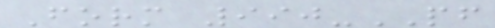Form 990-PF
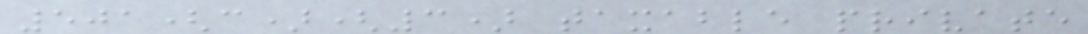501(c)(3) taxable private
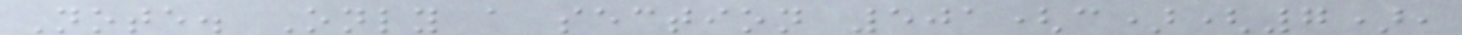Note. Only a section 501(c)(7),
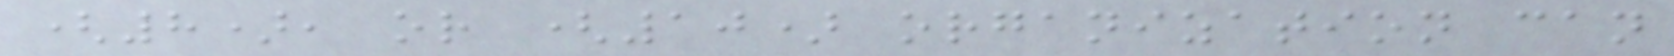(8), or (10) organization can
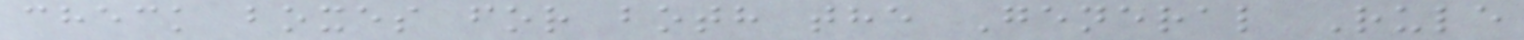check boxes for both the General Rule
